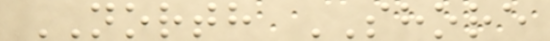NORTH SHORE
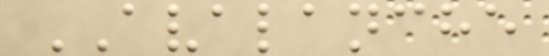AVALANCHE
